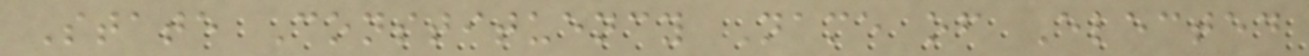State Constituency Name of Elected
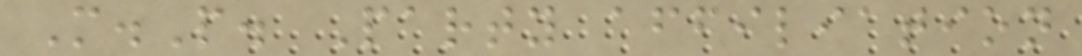M.P. Party affiliation
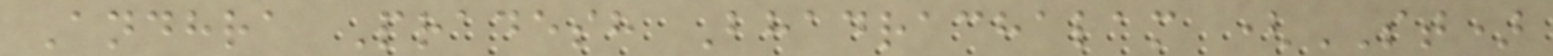Andhra Pradesh Bhadrachalam (ST)
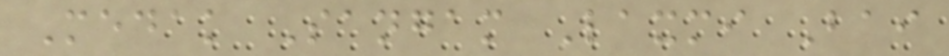Medak Sangam Laxmi Bai
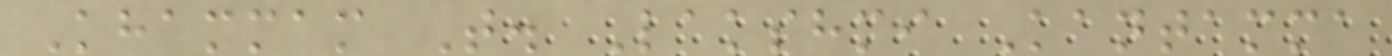Khammam T. Lakshmi Kantamma
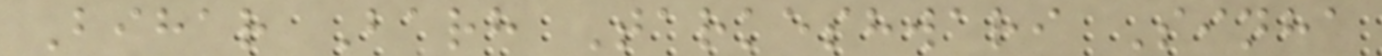Bihar Barh Tarkeshwari Sinha
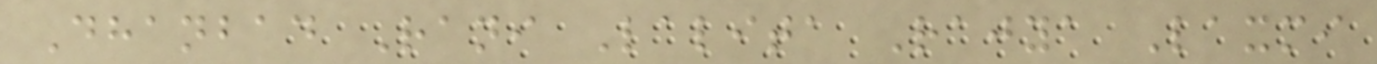Dhanbad Rani Lalita Rajya Laxmi
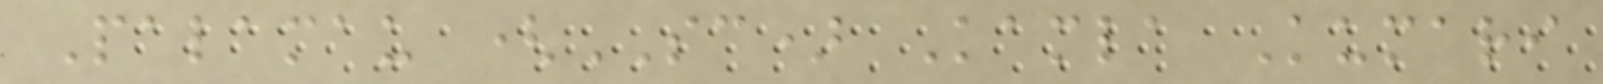Palamau (SC) Kamla Kumari
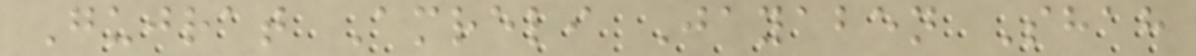Gujrat Amreli Jayaben Shah
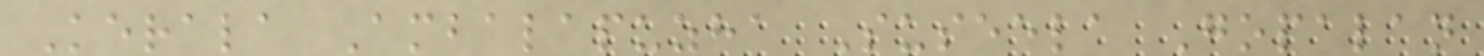Kerala Ambalapuzha Suseela Gopalan
